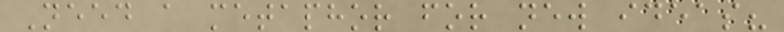Need a metaphor for new ideas?
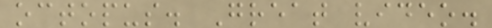octopus. Great video.
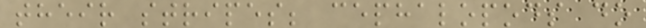their stripes; cephalopods do
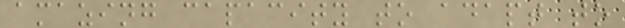amazing capacity to adapt to
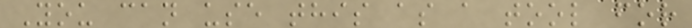You can use this as a tool for
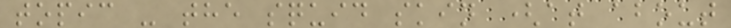topic - the squid skin (at about
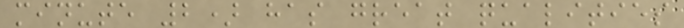minute 2) has great qualities
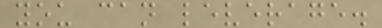you can leverage.
